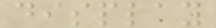display
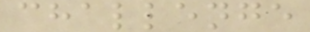challenge
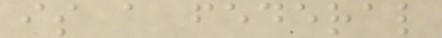is a federal
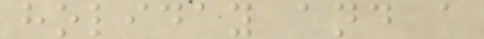holiday and a
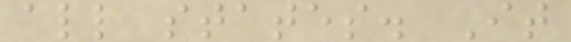all states. It
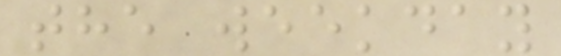the weekday
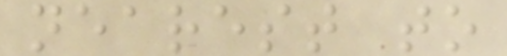nearest to
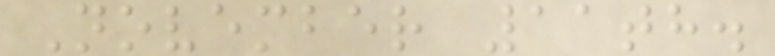November 11th.
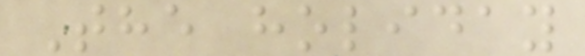The holiday
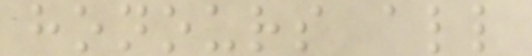honours all
